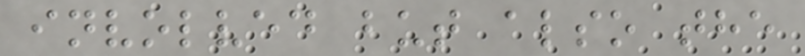involved but also the
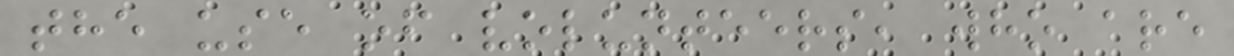the use of volunteers, who are
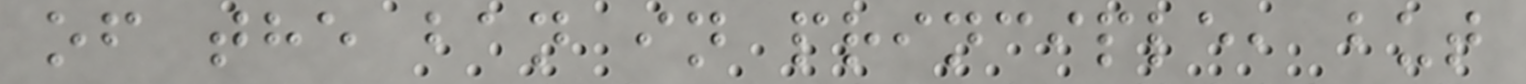of the ban in principle, but
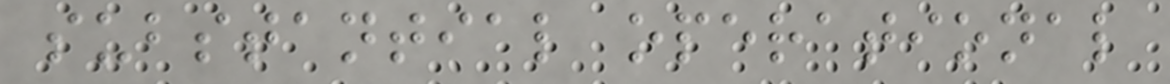substantial operational
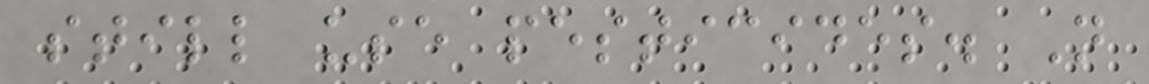still use pesticides. N
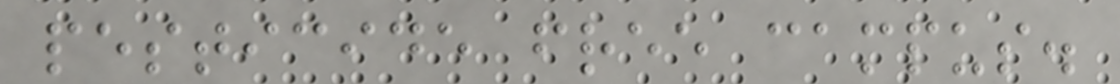pesticide free campus.
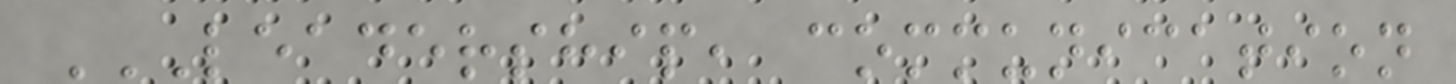LEADERSHIP, COMMUNICATION
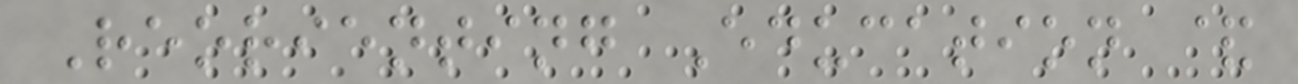Reorienting Education &
